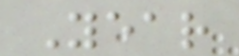Year
